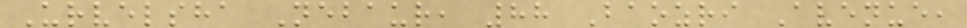Urvelsha Nebaur, 88 Baozri Avenue,
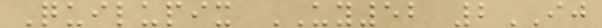Quilupix UY52 2IJ
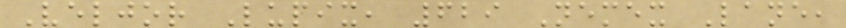Veljor Lupix, 629 Nemex Lane,
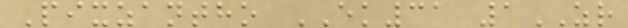Pixzantho EK31 1ZR
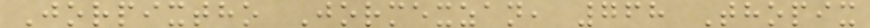Jorpixtho Jormexzan, 768 Thopix
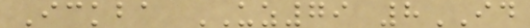Ickba UZ79 8ID
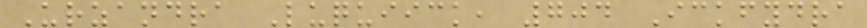Urzandra Luquiick, 704 Ickfydra
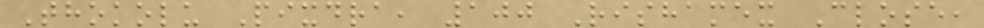Thokolu Pixdra, 100 Rishamex Close,
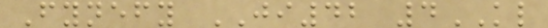Fynefy JI42 4KL
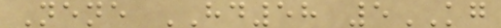Nene HD58 5KG
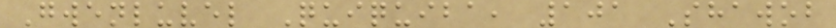Gwenluvel Quiquiba, 101 Shawob
